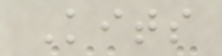Kits
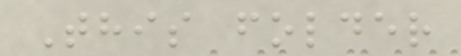This folder
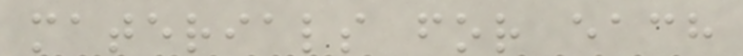materials for each
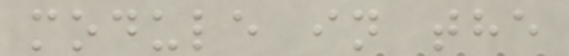module in the
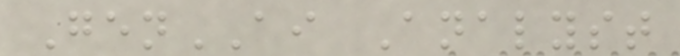GenAI Analyst
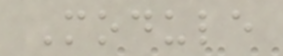Module
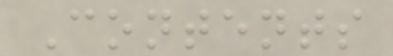Contents
